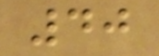40
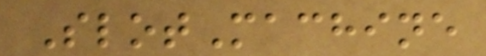SlotMachine
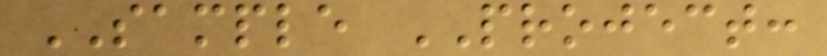SAMPLE PROJECT:
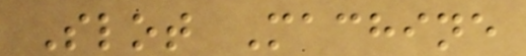Slot Machine
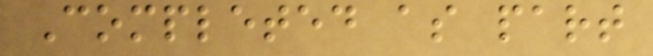Completed as part
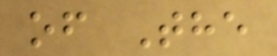of The
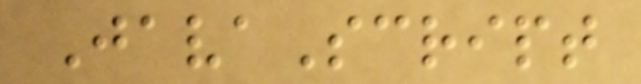JavaScript
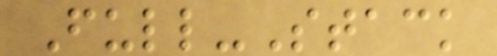Full-Stack
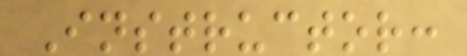Instructor:
